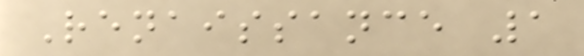Renaissance 1
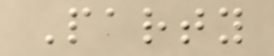Party
